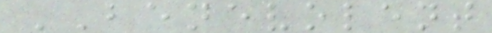BENEVOLENT
